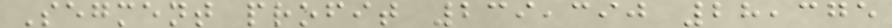Segment profit 239,390 28,375
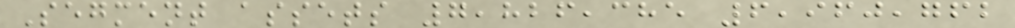Segment assets 7,826,385 6,960,762
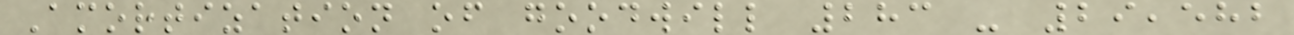Amortization of goodwill 283 - 29,582
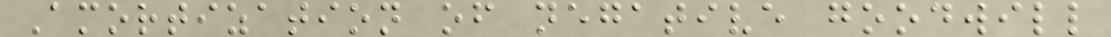Amortization of negative goodwill
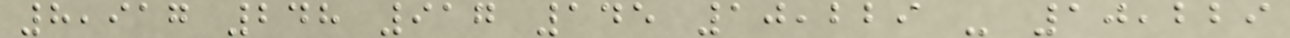8,917 248 917 145 10,229 - 10,229
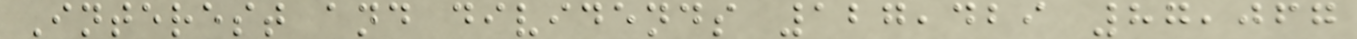Interest and dividends 127,429 87,067
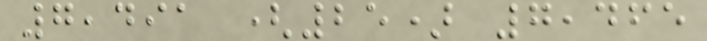7,491 (25) 7,465
